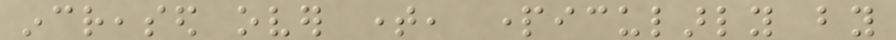increased over time, particularly by
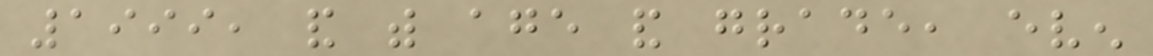1999, and with age and grade, even
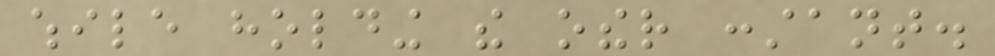while holding the other constant.
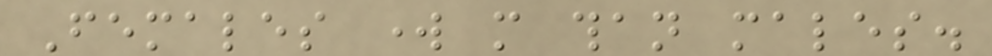Females work more than males.
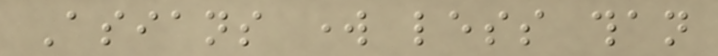Asians work less than
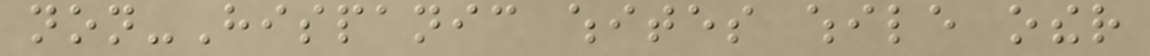non-Hispanic whites while other
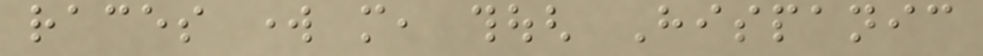races work more, though Hispanic
